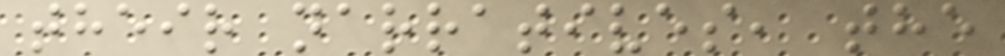their narratives, the
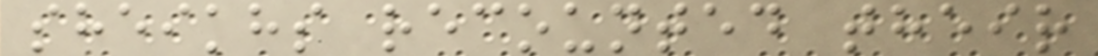sheikhs recounted their
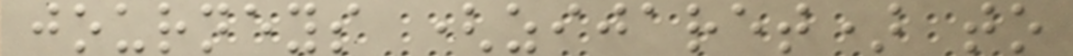journeys (zijaret) to
